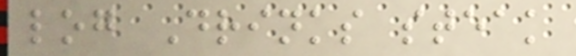log Drinks steak
